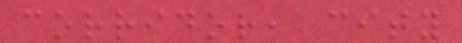corridor, city
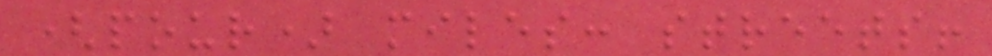(pour) miles: streets!
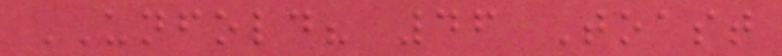UNFOLD? 46 Toast
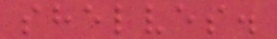shelves.
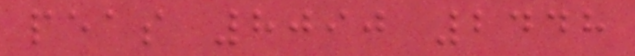peas 8090 2448
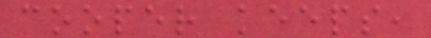cooper keeps,
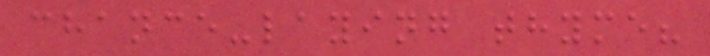chance-laying thyme?
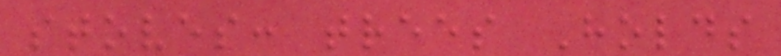stoves: trees Holds
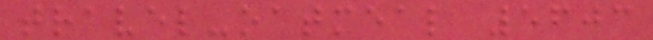travel-oatmeal 5603
